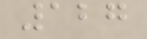127
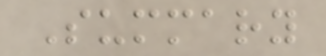Summary
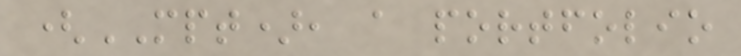(MPT), a portfolio
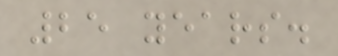25 years.
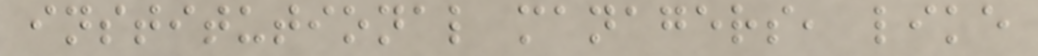institutional managers, like
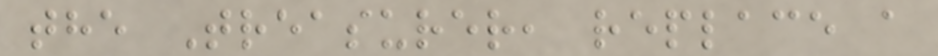the Treasurer, replace a
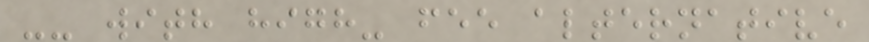-- with high- fee alternative
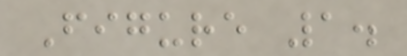Figure 1.
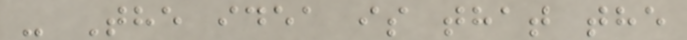- The idea is that the
